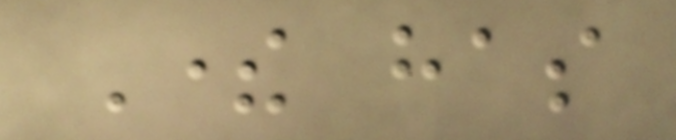There has
